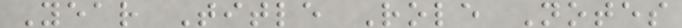Year Title Role Notes
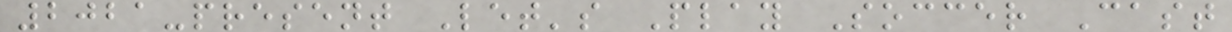2021-present Let's Play Soccer Cast
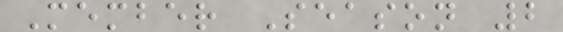Member Season 2
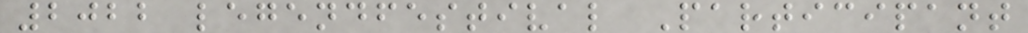2022 legendfestival Participant
